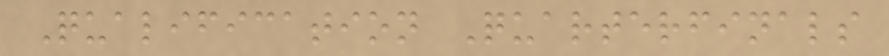Qualification Quarterfinals
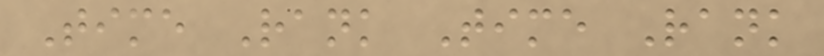Time Rank Time Rank
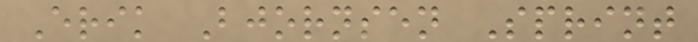Erik Bjornsen Sprint
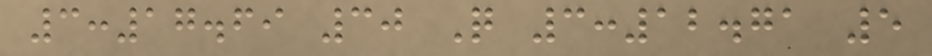3:17.69 30 Q 3:12.71 5
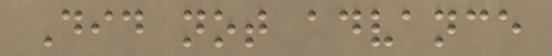Did not advance
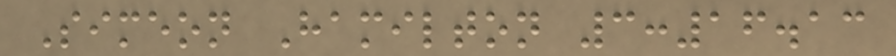Simeon Hamilton 3:16.13
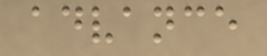advance
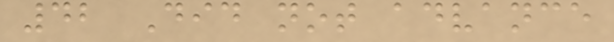42 Did not advance
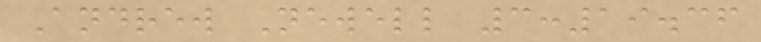Andrew Newell 3:19.36
